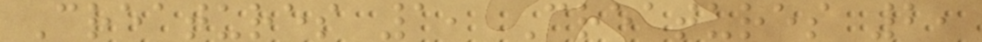Creatures 1, Creatures 2,
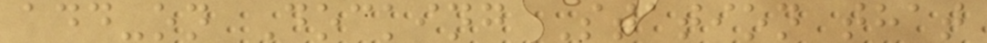add-on Docking Station that
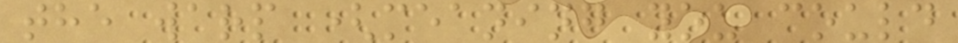the warp (meaning you could
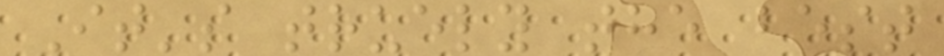It's truely the best
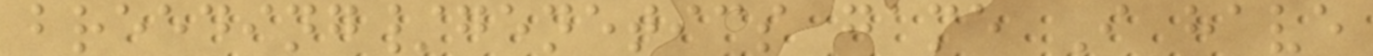breeding/genetics game I have
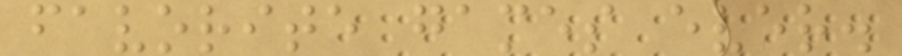favorite games ever.
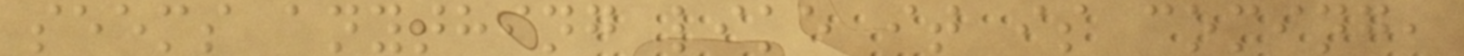seems anything like it is coming,
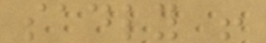sadly !
